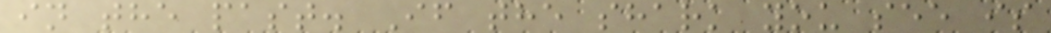in the past. If the shark you see is
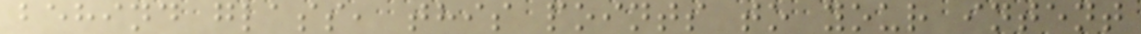behind glass, this points to your intent
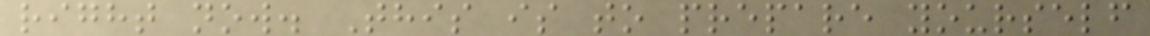right now. This is to prepare yourself
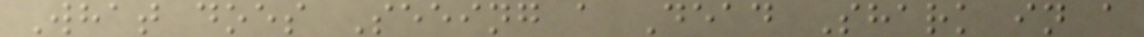What does Seeing a Dead Shark in a
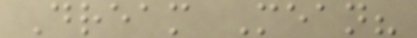Dream Mean?
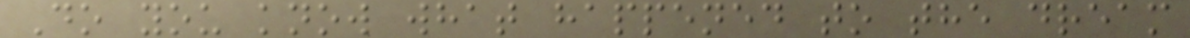Do you know what happened to the dream
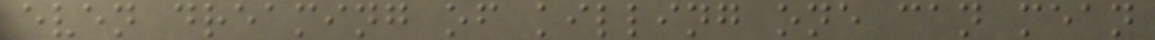even dreaming of killing one can mean
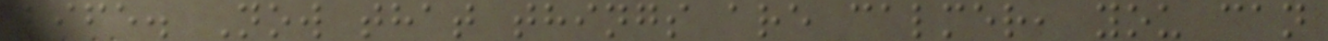life. Now that things are calmer, you can
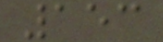153
